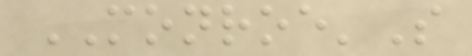MONROE'S
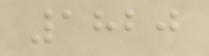1820
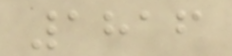1816
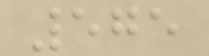575
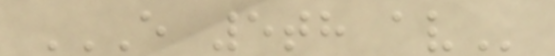E 5TH AV
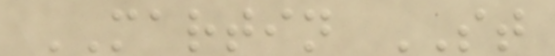MARTIN ST
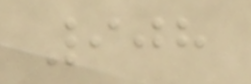908
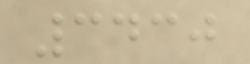3430
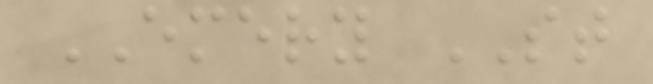EMERY ST
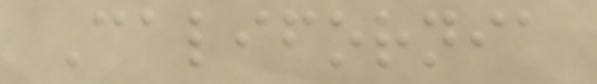California
